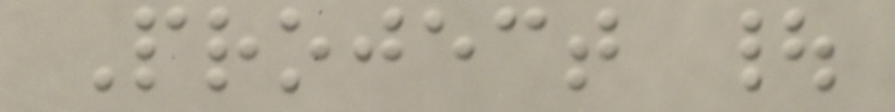Project |
